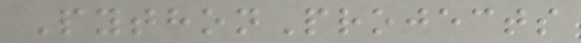PythonProjects
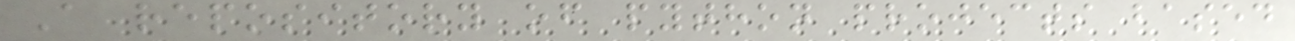A repository of python projects based
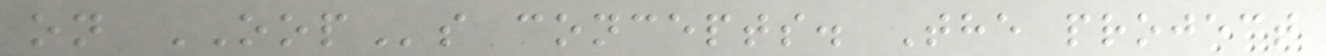on OOPs concepts. The project
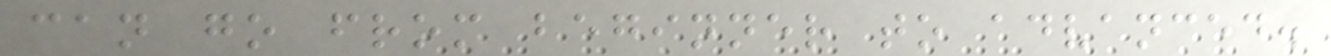can go from beginner to advanced.
